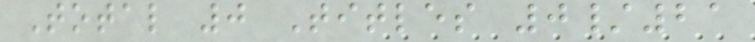Total 0 Titles 0/21
